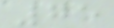75
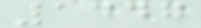1447
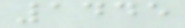1445
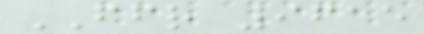FFR 9615
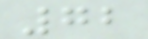72
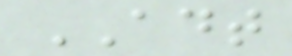ADT
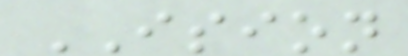ISION
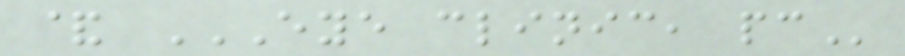& EYE CLINIC, PC
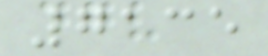7135
